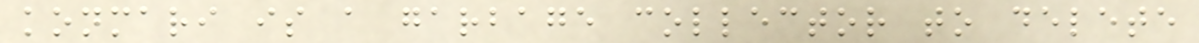konmari is a garbage collector to delete
